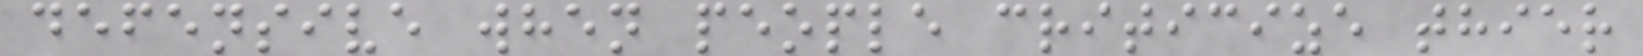defensive when people criticize thier
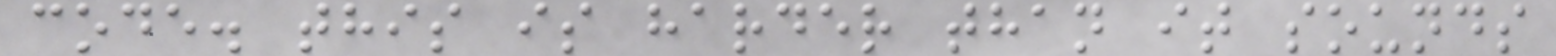code. this is harder than it sounds
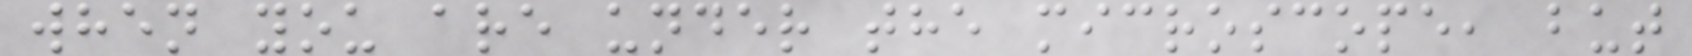when you are under the microscope, but
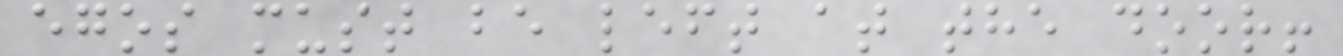egos must be left at the door!
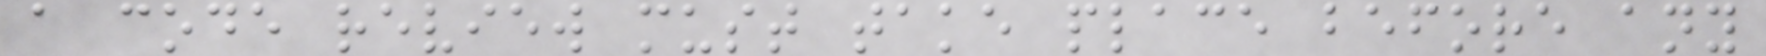a code review must take place before any
